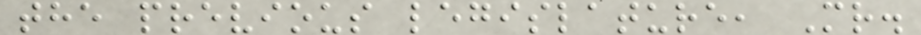the previous legislature, Mr.
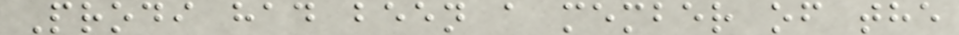Prodi had been a member of the
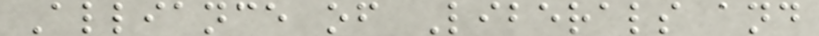Alliance of Liberals and
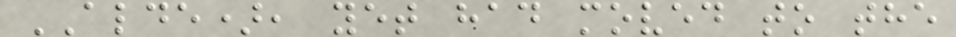ALDE), yet had moved to the
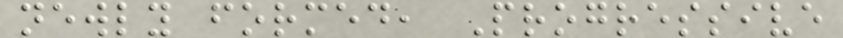newly formed, Progressive
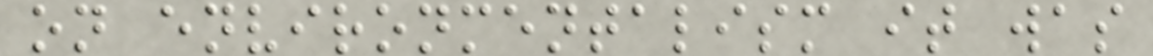on environmentalism it was
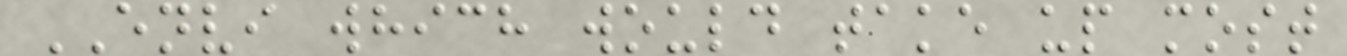ENVI which would take up most
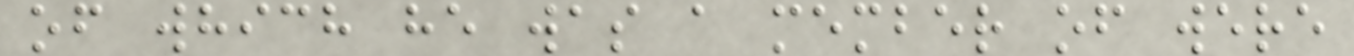of which he was a member of were
